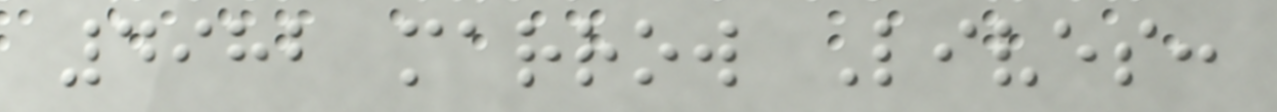4982 marrow Lives:
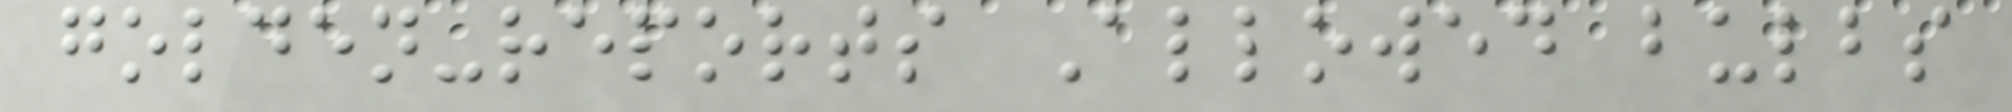golden-reports Allowed bulbs
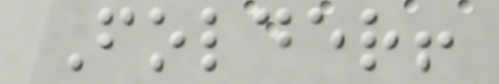Folder!
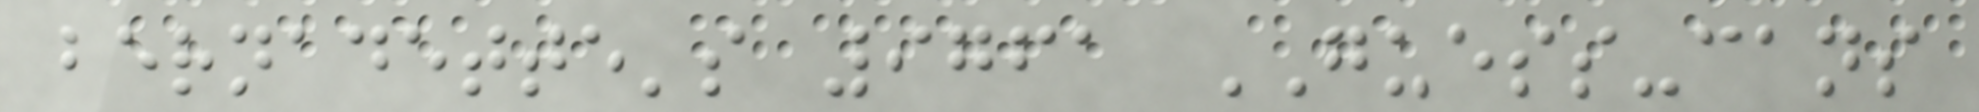bernadette's 9761 GUESS-cans
